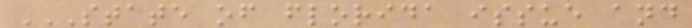STATE OF FLORIDA ISSUE AND
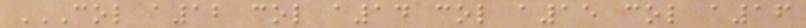COL A12 COL A14 COL A15 COL A16
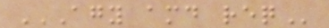AGY AMD REQ
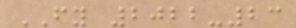FY 2022-23
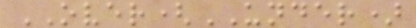OVER(UNDER)
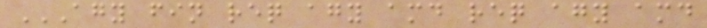AGY FIN REQ AGY AMD REQ AGY AMD
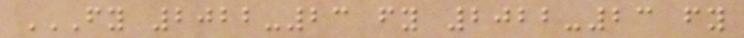FY 2022-23 FY 2022-23 FY
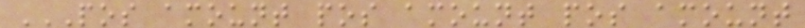POS AMOUNT POS AMOUNT POS AMOUNT
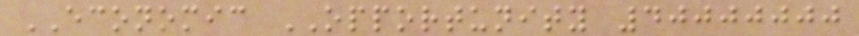ECONOMIC OPPORTUNITY 40000000
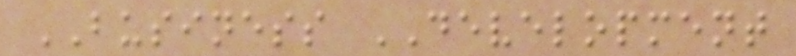BUSINESS DEVELOPMENT
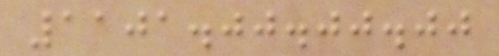1101.00.00.00
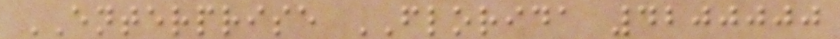ENTERPRISE FLORIDA 4200000
